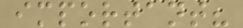important?
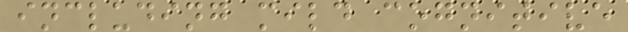including mild cognitive
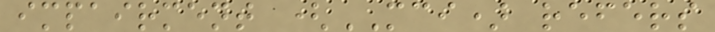impairment (MCI) refers
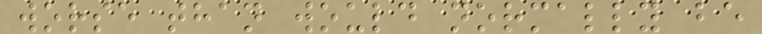worse than would normally be
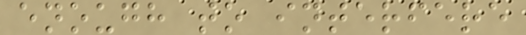enough to interfere
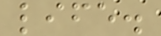life.
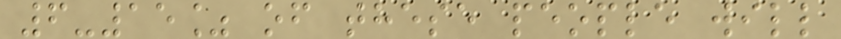6-15% of these people will
